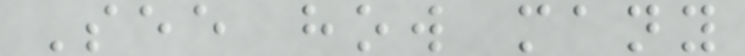See how many
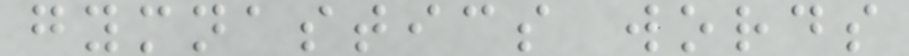gymnastics words
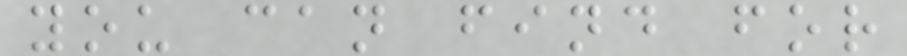you can find for
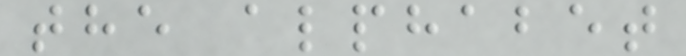the alphabet
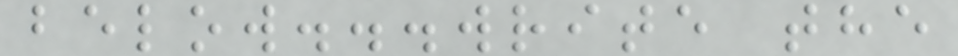below...write the
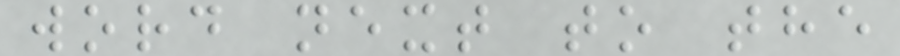word next to the
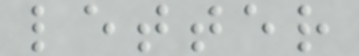letter
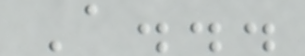A...
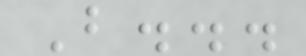B...
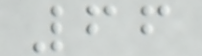66
